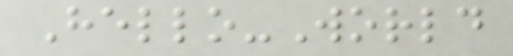Hello-World
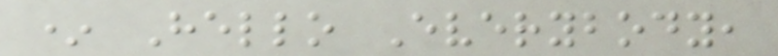* Hello Everybody,
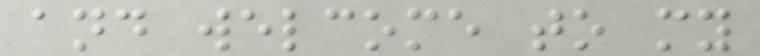and welcome to my
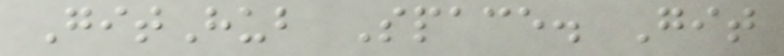GitHub Space. Git
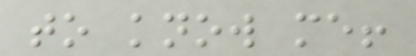to know me!
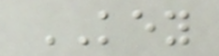KEY
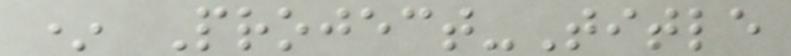* Project-Title
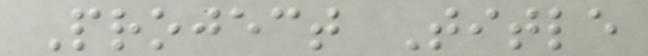Project Title
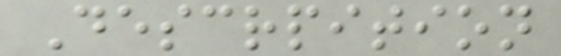Descrpition
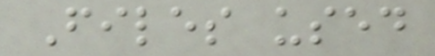Files used
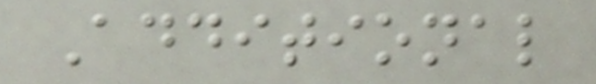Additional
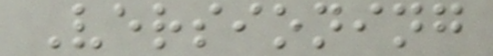Versioning
